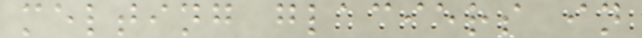melting glaciers in
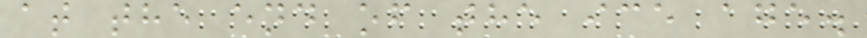at the end of the ice age.
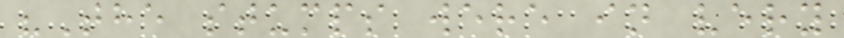"The stumps were in very
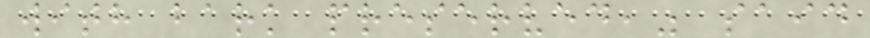with bark preserved," said
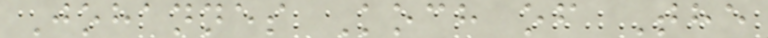Johannes Koch of The
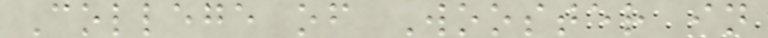College of Wooster in
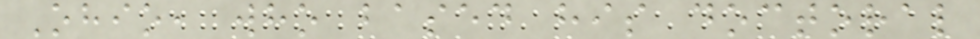Ohio, who based his doctoral
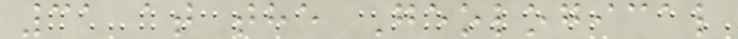31 at the Geological
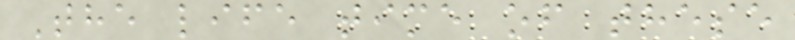The life time of these
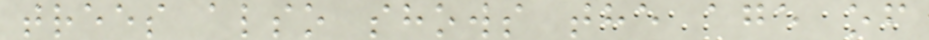trees also shows the age of
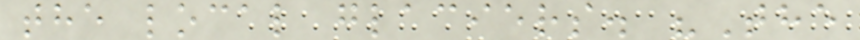the local glaciers. "The
